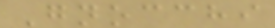Gnocchi
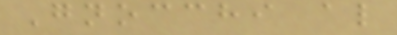Gnocchi al
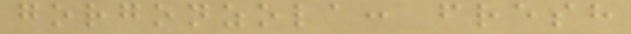gorgonzola: fresh
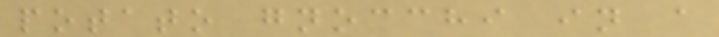potato gnocchi in a
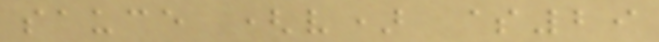sauce (v) $29
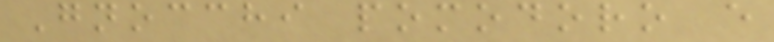Gnocchi pomodoro e
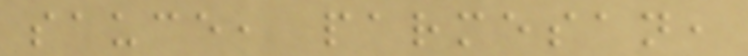sauce, parmesan,
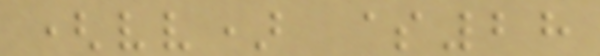(vv) $28
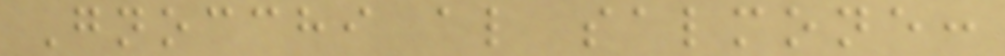Gnocchi al salmone:
